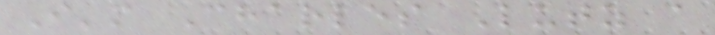I'm Charles Lutz a
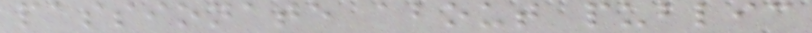passionate about public
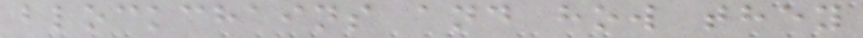blockchains and how they
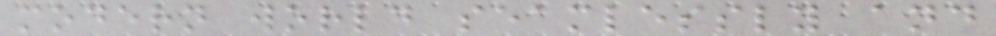modern world seamlessly and
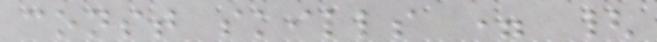const skills = {
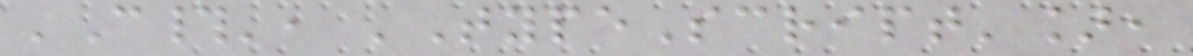'C#', 'TypeScript'],
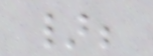};
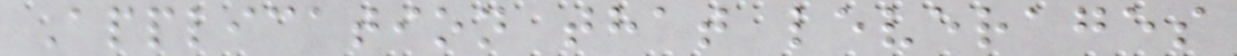Application that leverages
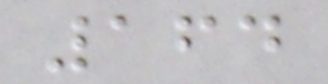164
